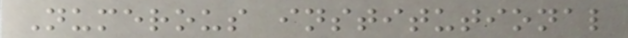Numerous institutional
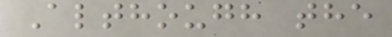Although the
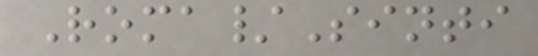Roma/Sinti
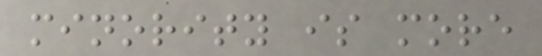minority is more
